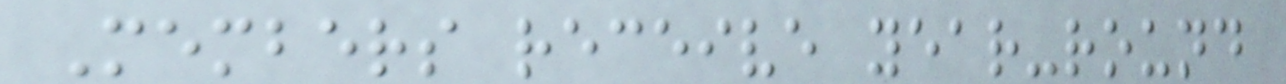Members receive year-round
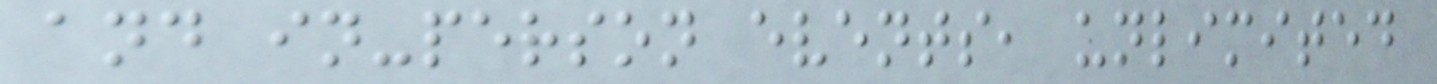and in-person events, unlimited
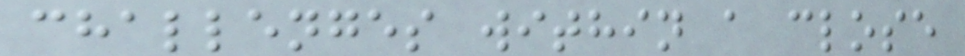challenges within a close
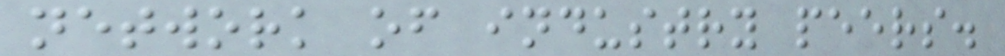network of industry peers.
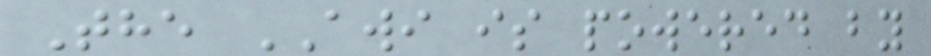The AWI is powered by
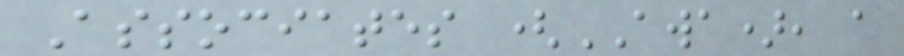Associates (AWA), a
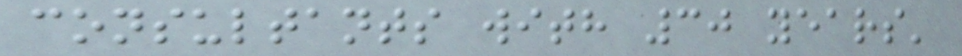consultants with 30 years'
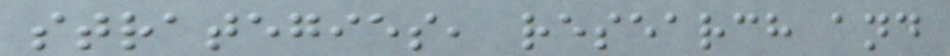strategies, research and
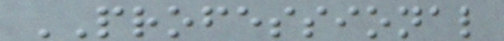PROFESSIONAL
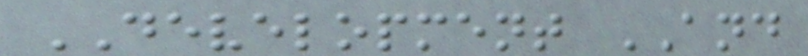DEVELOPMENT AND
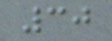30
